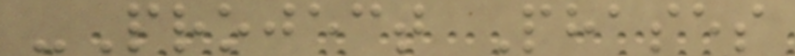-Project Phases
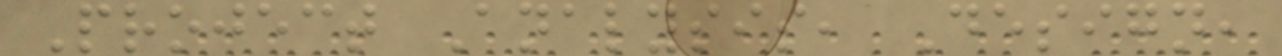Project Analysis, Design,
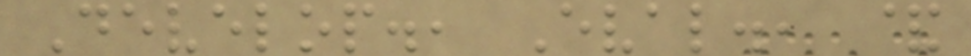Develop., Eval., &
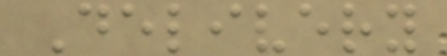Delivery
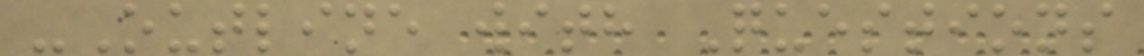-Outline with Questions
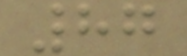87
